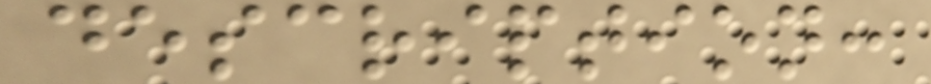description:
